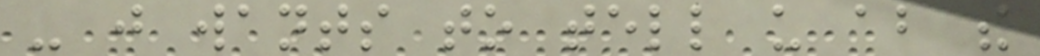- just wants to tell us about the
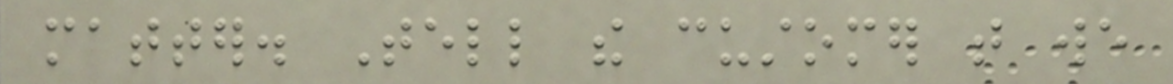matter. Tell the customer that we
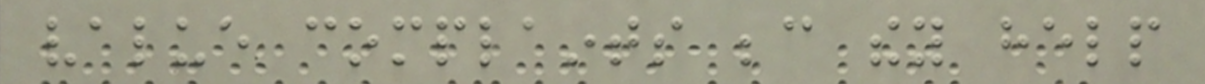value complaints because they help
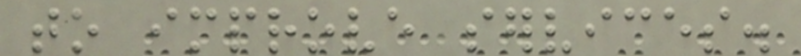to improve services.
